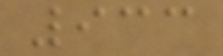933
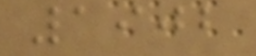1902
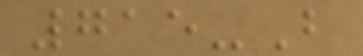715-B
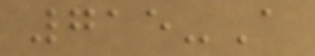715-A
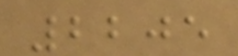2205
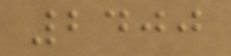2400
